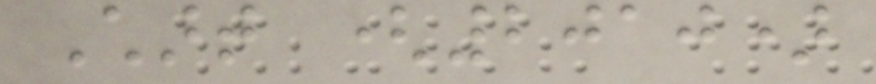Chart (2010)
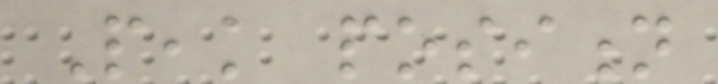Peak position
